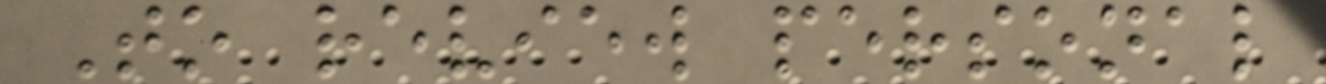To review personal
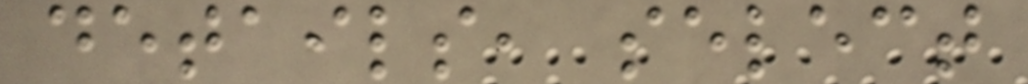details, select
